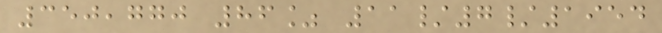350,770 86% 11/7/1954
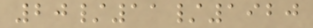20/11/1920
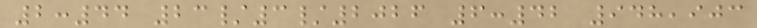2:44 23/3/2026 6:42 948,903
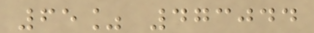65% 473044
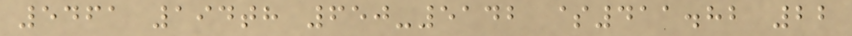5461 194th 650-5142 $411.82 22
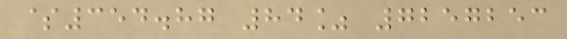$354.87 84% 7257253
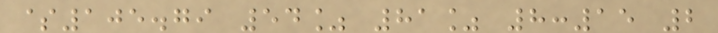$105.79 54% 81% 8:15 2
